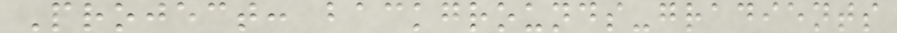Project: backgrounds-gradients
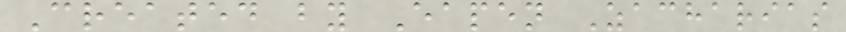Created by Eapen Zacharias
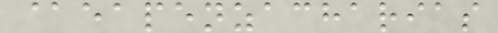@eapenzacharias
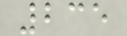235
